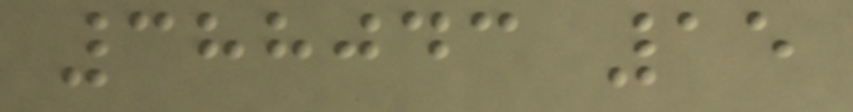388043 15
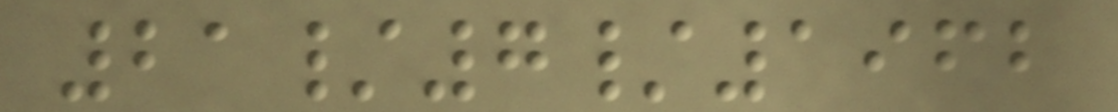21/7/1962
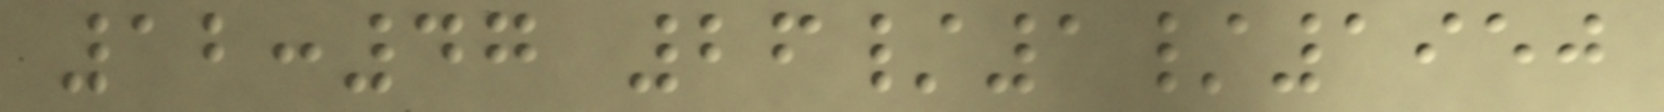12:47 26/1/1950
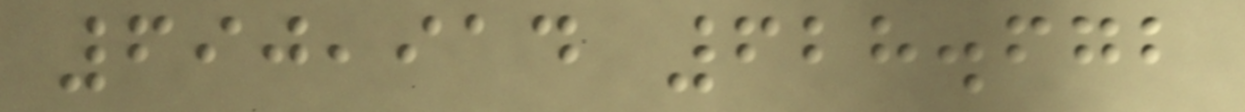690,914 628.672
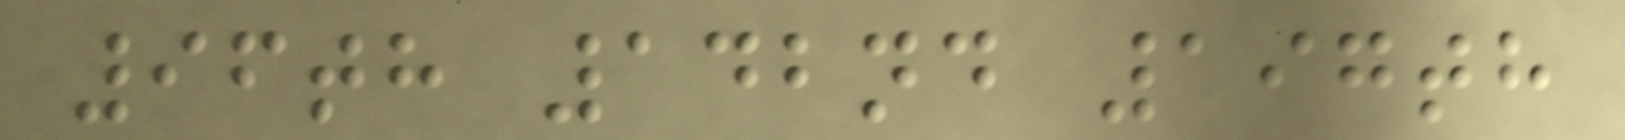96th 142nd 197th
